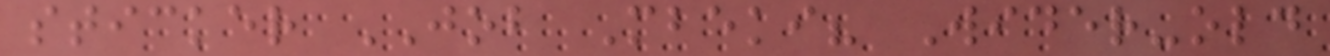sticker JOB Mbeki? Wider-old
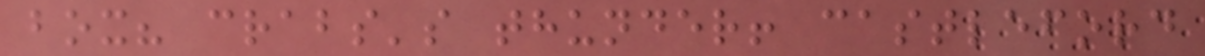box? crabs's thunder! castleford
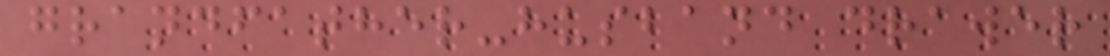grandfather-husband drawer
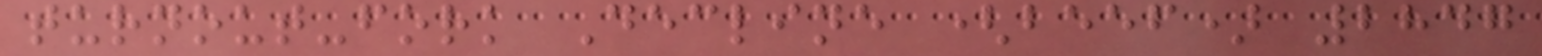turnout-fork Decline (beef) 2847
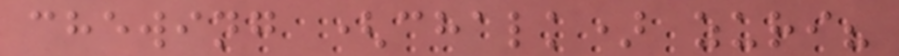chewing (chalk) zuri?
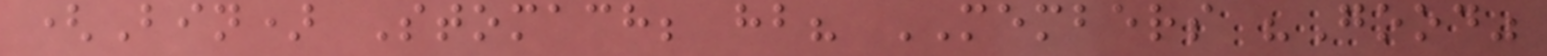(Bin) Stomach; hb? MEMBERS "Good"
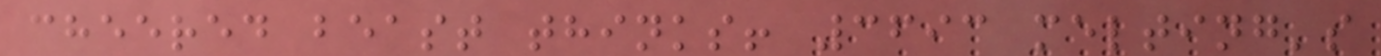cheered beast thinks! 3693 melting's
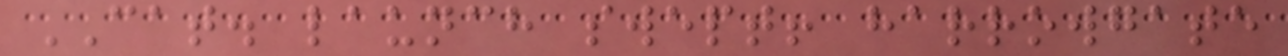CAT. launch swept! harrowgate
